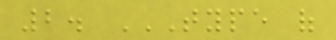2. TYPE OF
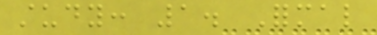study: 1. Formal
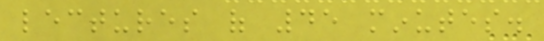lectures of 45 minutes.
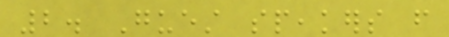2. Guest speakers from
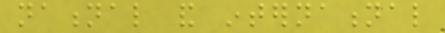national and international
